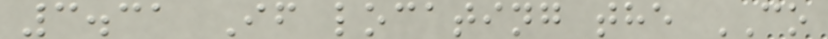3.31 If locating the CO
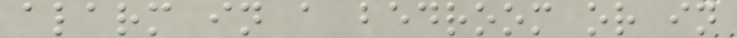alarm in a bedroom or in
